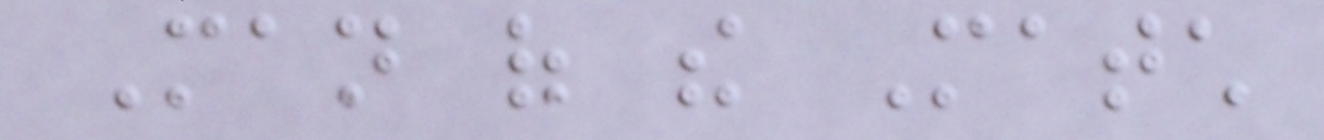Man of the Match
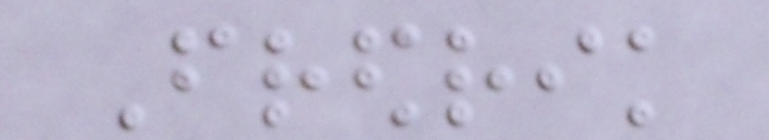Fredrik
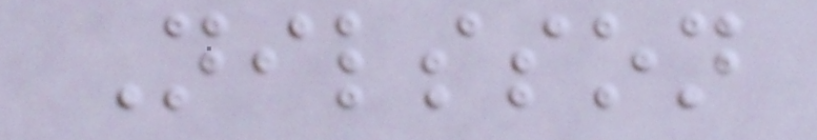Nilsson
